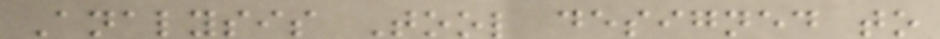Analysis Tool designed to
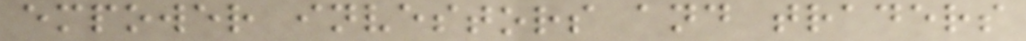empower investors and traders
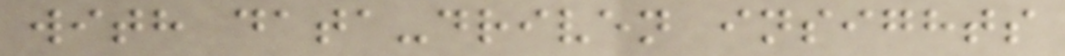with data-driven insights
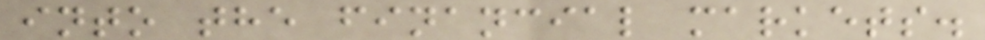into the financial markets.
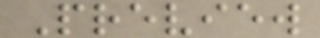Preview
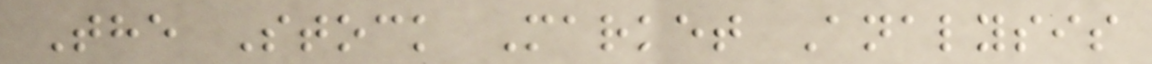The Stock Market Analysis
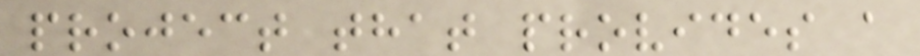project that provides a
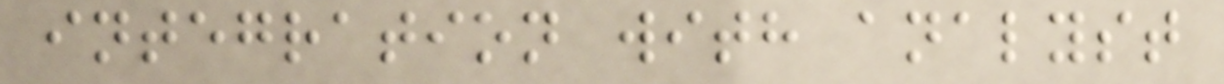integration with analyst
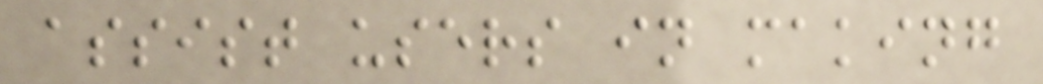assist users in making
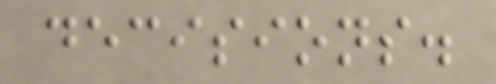decisions.
